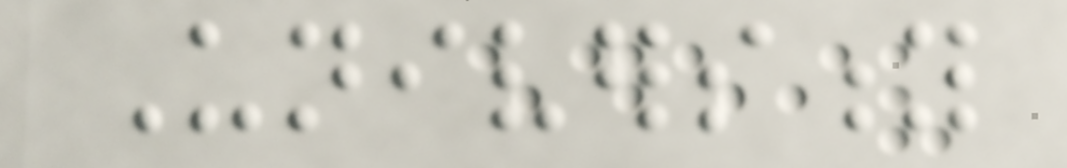University
